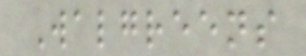Walgreens
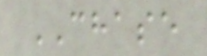CHASE
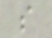s
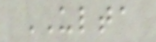ULTA
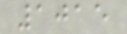1015
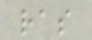ras
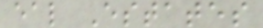eal Estates
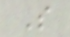S
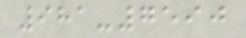981-7590
